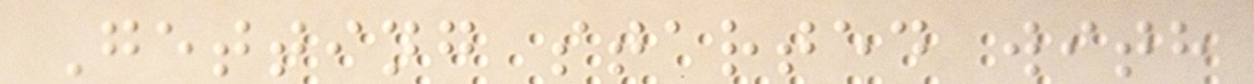Getting started with
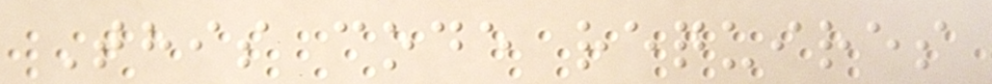This code requires
